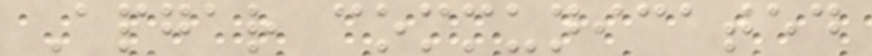Apgar communicated
